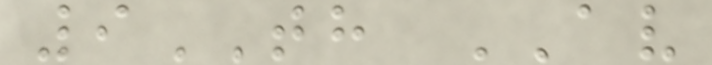9TH AV
